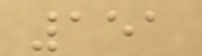151
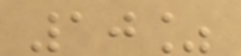10%
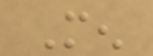Men
